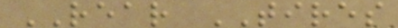REAR TIRES
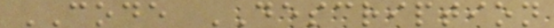CODE DESCRIPTION
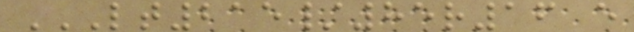LT215/85R16 E
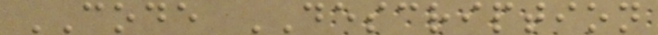CODE DESCRIPTION
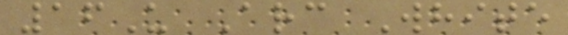16U Arc White
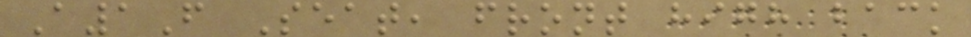A1F Seat, front high back
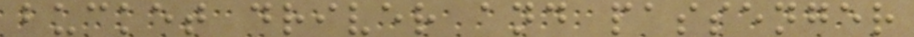bucket driver and passenger
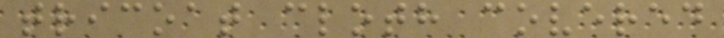tricoat cloth covered
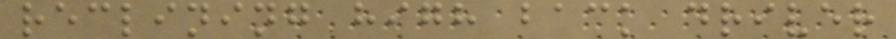reclining high back driver
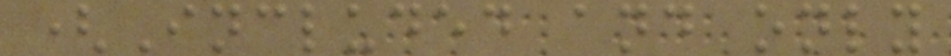(Included and only
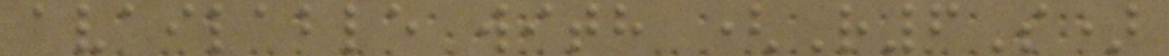available with (R6S)
